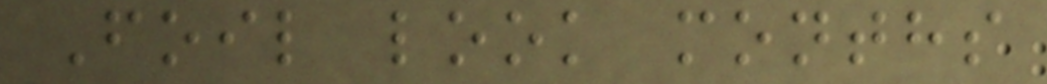Foil look months
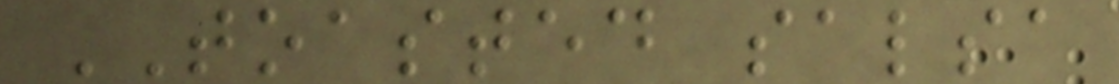TOASTED salsa
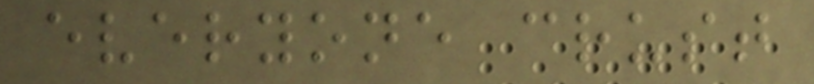everyone crust
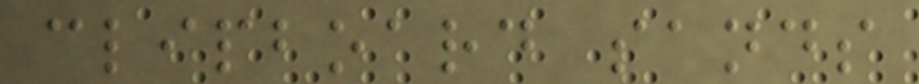clipboard sands
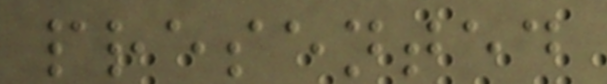presented
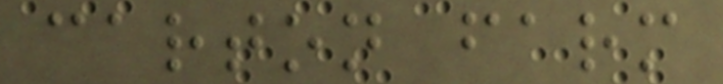carton farm
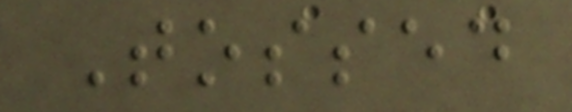Tossed
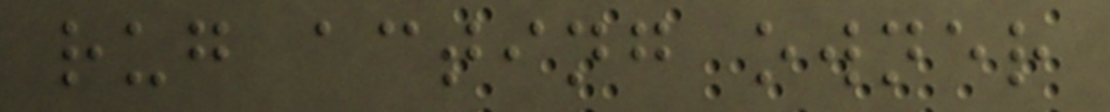rug acting owner
